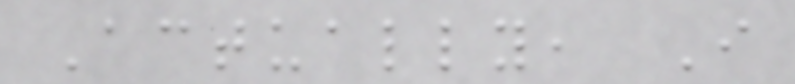Actually, I
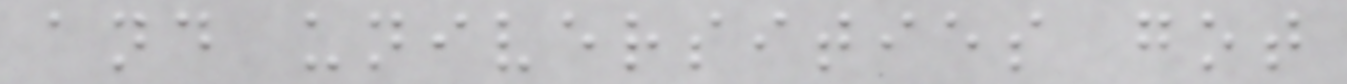and universities got
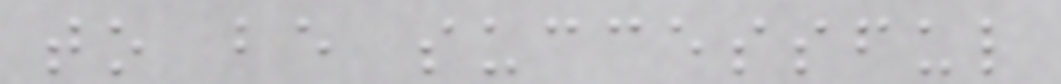to be successful
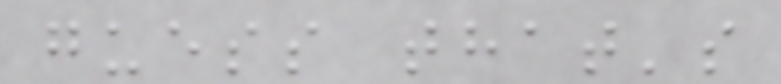guess that's
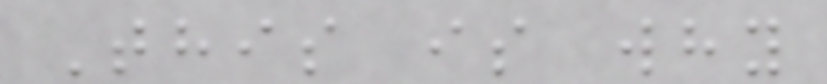This is why
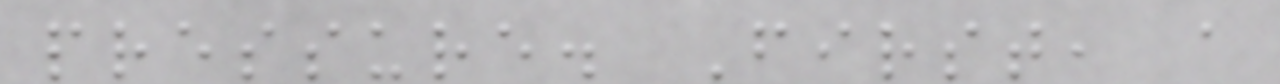pressure. First, a
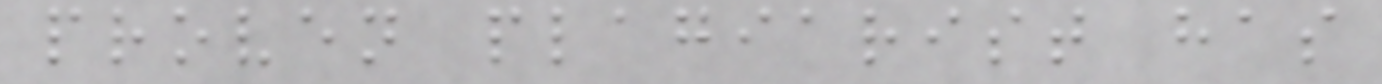proven plagiarist has
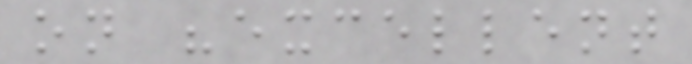on "excellent
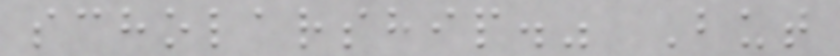scholarship." But
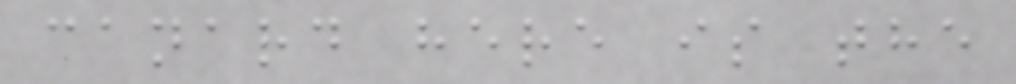canard here is the
